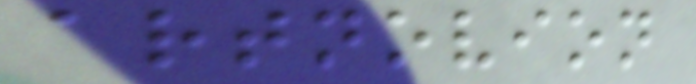artnovion
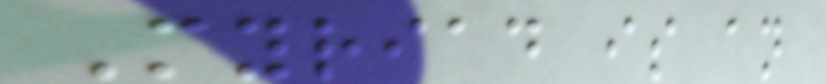Myriad is an
